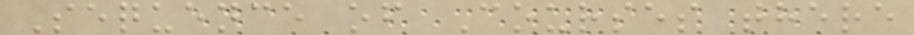Sequence of Courses there
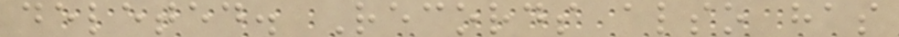deleted. Records also has
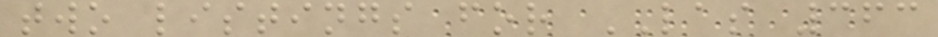two listings for LAS 363
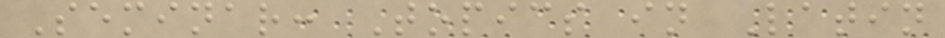Seminar: Topics in Latin
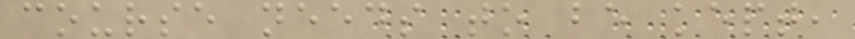course needs to be kept,
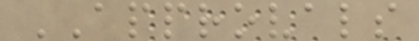APPROVALS
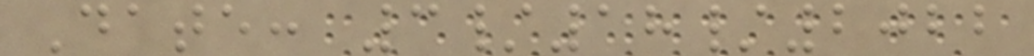Date: 3/18/2022
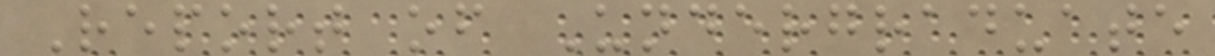Report of Undergraduate
